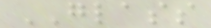GLASS
